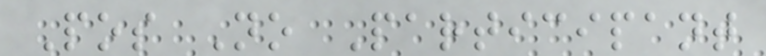Pos No Participant
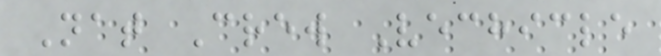Nat Crew Vechicle
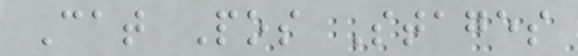Cat Pos Stages
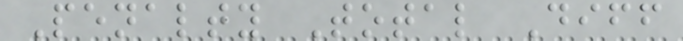Penalty Total Diff
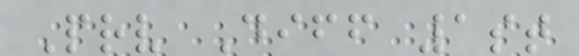Prv Diff 1st
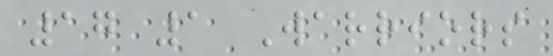17 1 Warriors
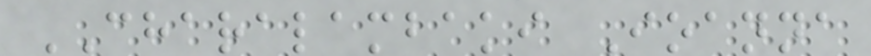CHARALAMBAKI Ioanna
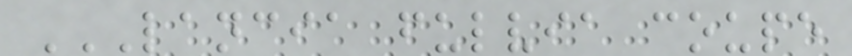LANCIA FULVIA COUPE
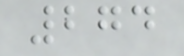274
